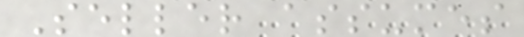Seller assumes
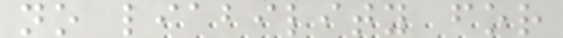no liability for
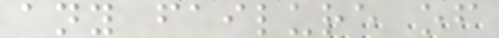any failure of
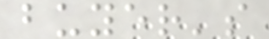buyer's
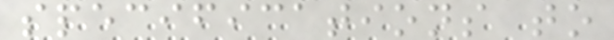specifications to
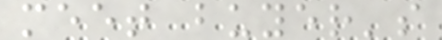meet buyer's
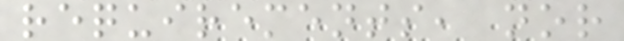requirements, nor
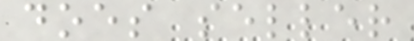does seller
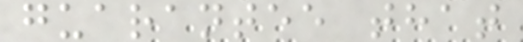guarantee that
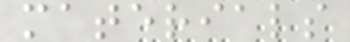materials
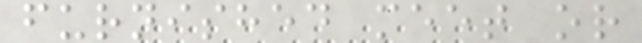furnished meet or
